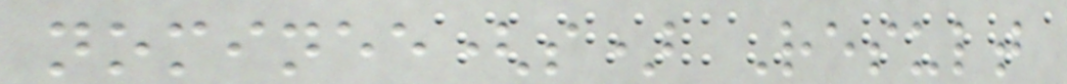nominee(s) Result
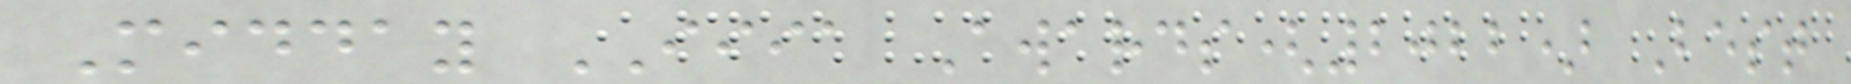Midday IIIA Awards(2022) Best
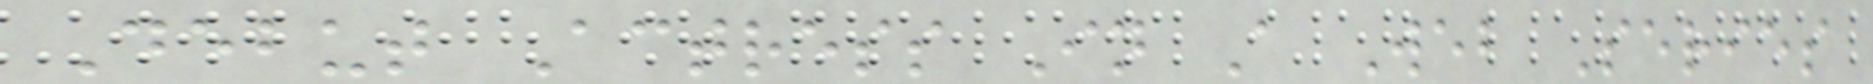Debut Actress In A Web Series
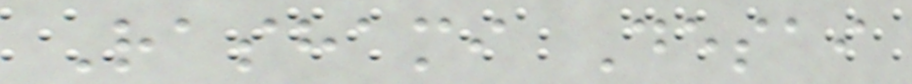Rashami Desai
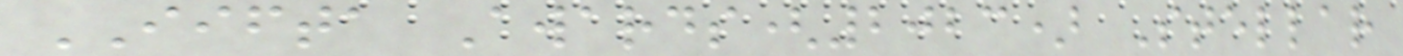IIFTA Awards(2023) Stellar
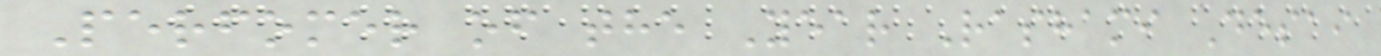Perfomer of the Year Rashami Desai
